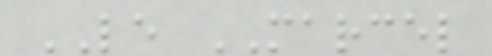LE MARCEL
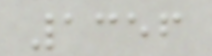1356
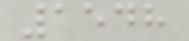1548
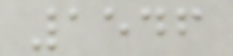1546
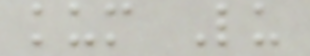kum Lu
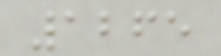1265
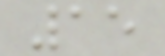15
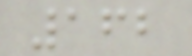162
